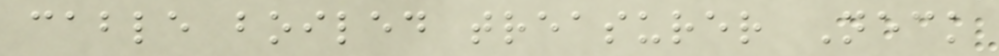cable boiled treasurer Neck
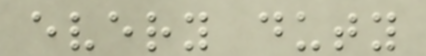every duty
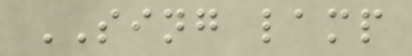SING lamp
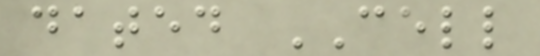dated CELL
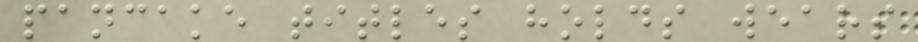pancake titles holds wears
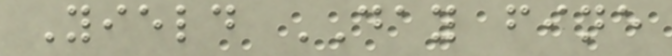Yield DAY fine
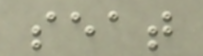seat
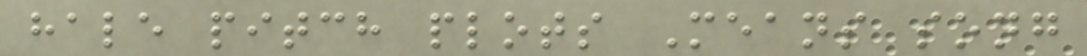hale pitch plots Means song
